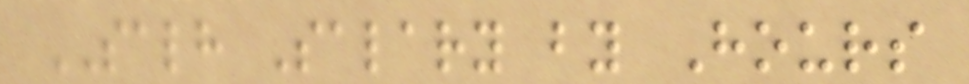SALH Salary by Hours
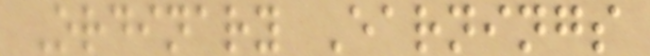Ordinary Earnings
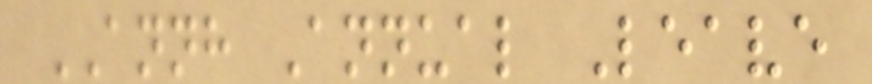ANNH Annual Leave
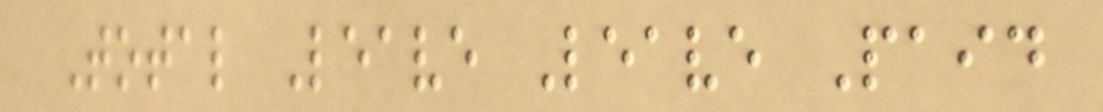Total Leave Leave Paid
